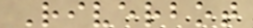Riverbot
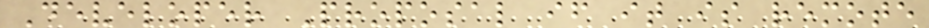Developer Proposal if it is remote
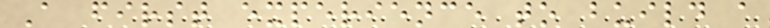A first experience to build a
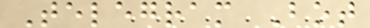Telegram Bot
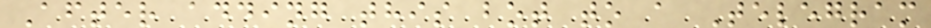After adding this bot to a Telegram
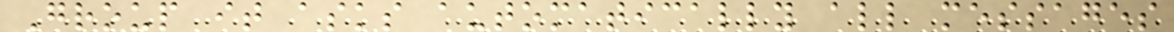Group it asks automatically all messages
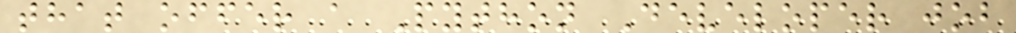that offer a Python Developer job
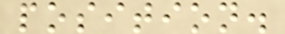position.
